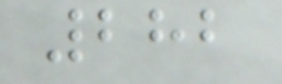282
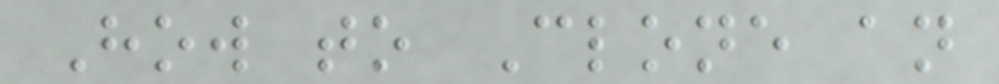How to Clone an
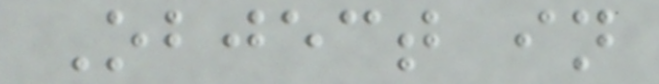Object in
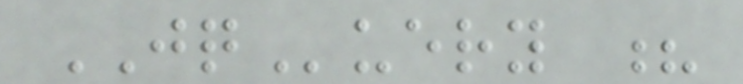JQuery ?
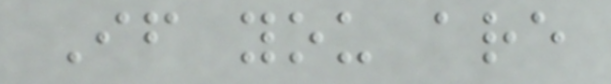If you are
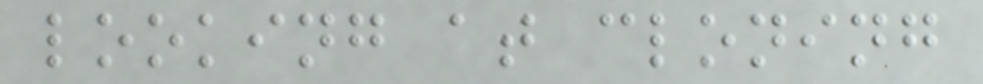looking at cloning
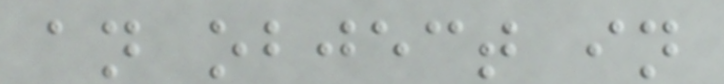an object in
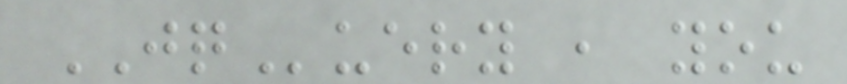JQuery , you
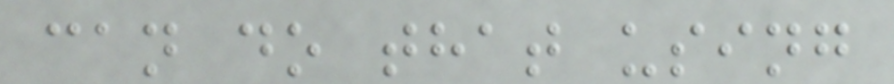can do that using
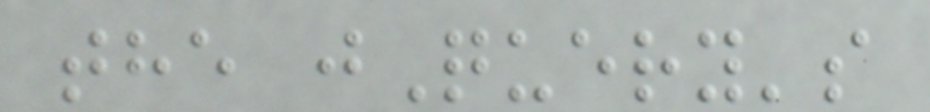the jQuery's
